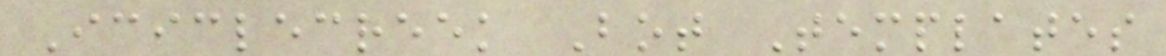Iciclecreek Bot Templates
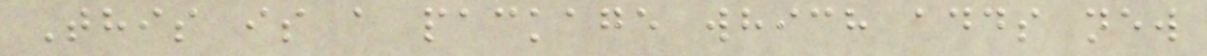This is a package which adds new
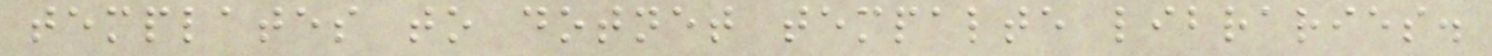templates to dotnet tempalte libraries.
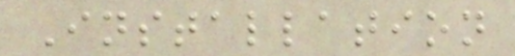Installation
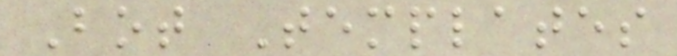Bot Templates
